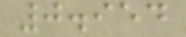0.954
